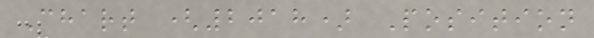Chart (2018) Position
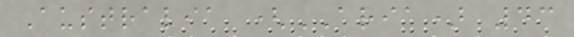Australia (ARIA) 43
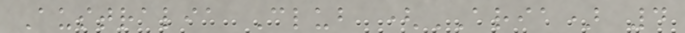Australia Club (ARIA) 4
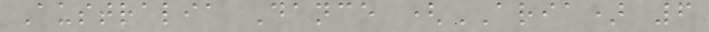Australia Dance (ARIA) 6
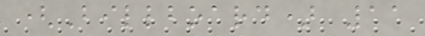(Billboard) 11
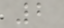2
